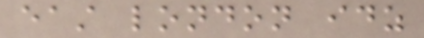east london idz
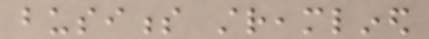business streamlined
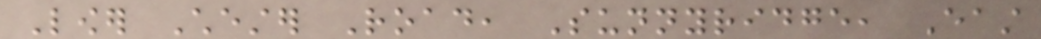Lower Chester Road, Sunnyridge, East
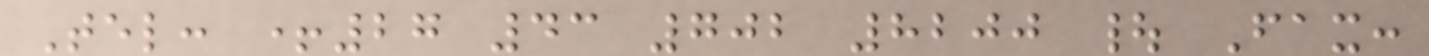Tel: +27 43 702 8200 | Fax:
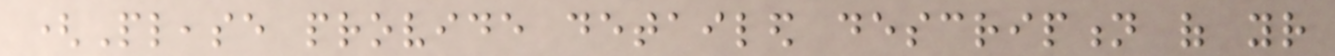(Please provide detailed description of your
